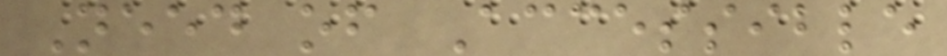Need of Accessible
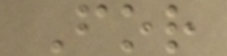For
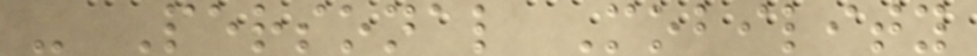- Personal Mobility
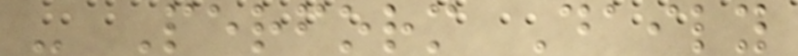- Perform Daily
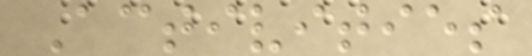Activities
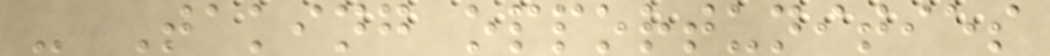- Taking opportunities
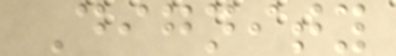Dignity
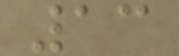13
